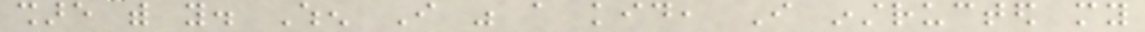share with you. When I was a kid, I instructed my
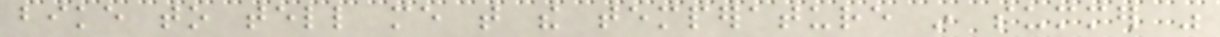bike to tell me that the temperature in summer was
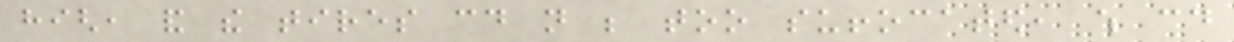high, and the tires could not be too suffocated, which could
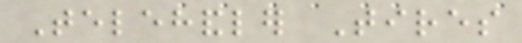Telehandler Tires
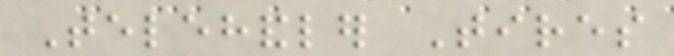Telehandler Tires
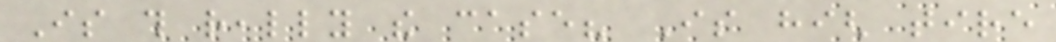Is this really the case? Is high tire
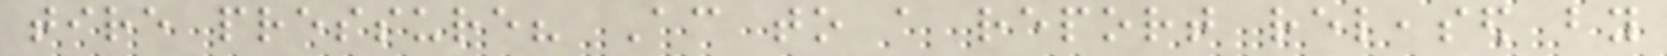tire pressure? According to a report released by
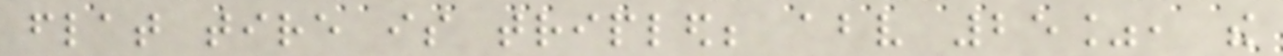flat tire is tripled; above 25%, the
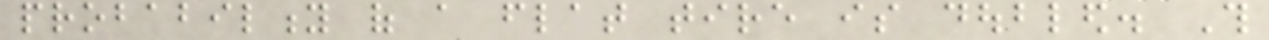probability of a flat tire is doubled. This
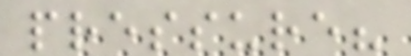pressure?
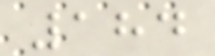184
